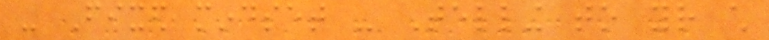- Fixed mindset - Telling to your child
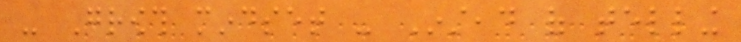- Growth mindset - Instead of telling
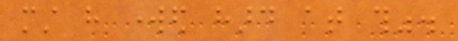must have worked hard at this".
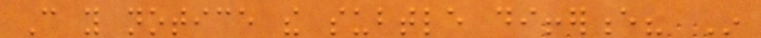Can you notice the subtle difference? In
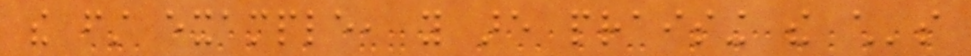the first example, you are praising the child's
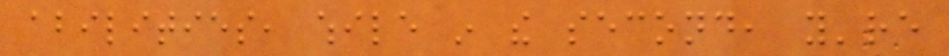abilities, while in the second, you're
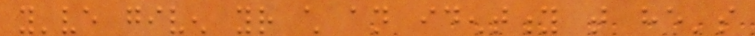you've given your child an identity that he's
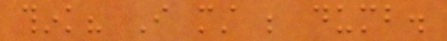think? I must be dumb.
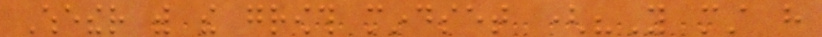Whether with the growth mindset ("You must have
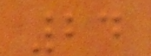24
